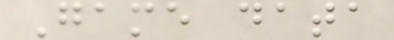Game data
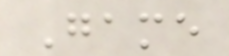Game
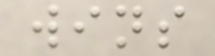wins
